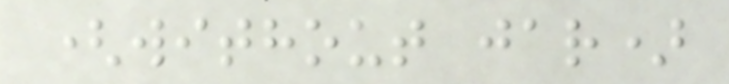(without jar)
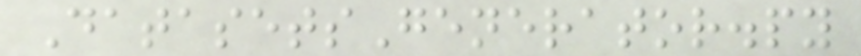DatasetsGenerator.py
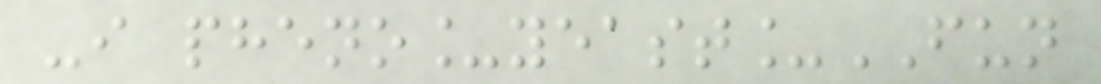-i pheno_yeast_FUN
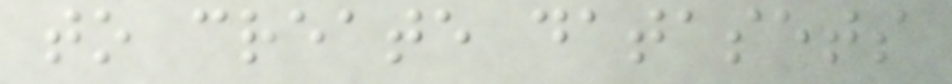to create datasets
